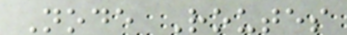Node Routes
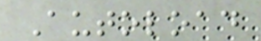Autoload
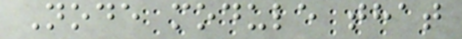Node module that
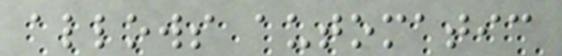allows automatic
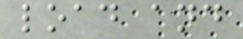load and
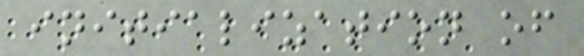initialization of
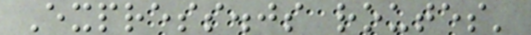Express.js routes'
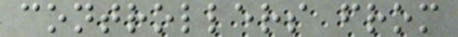controllers from
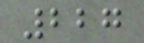227
